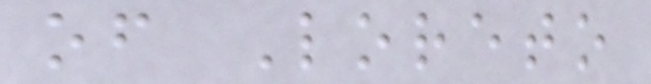of Loreto
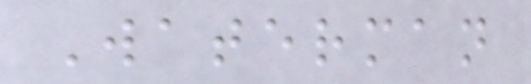Waterman
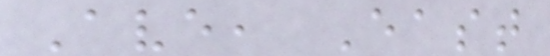Ave, East
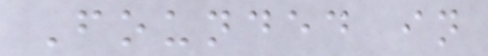Founded in
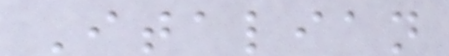Italian
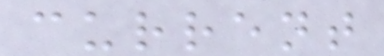current
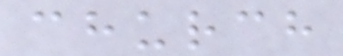church
